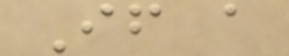If a
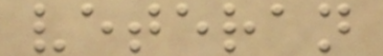veteran
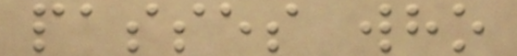passes who
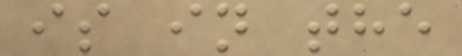is in the
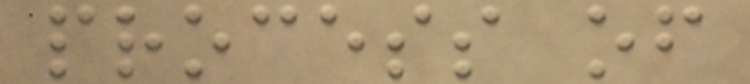process of
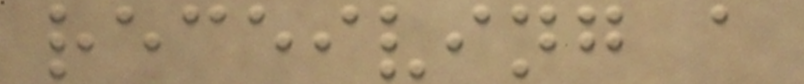receiving a
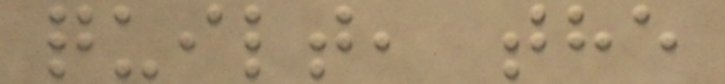quilt, the
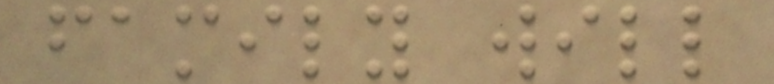family will
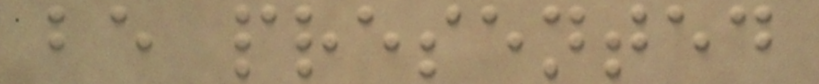be presented
